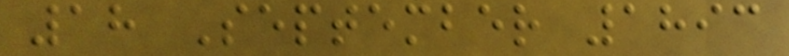18 September 1893
